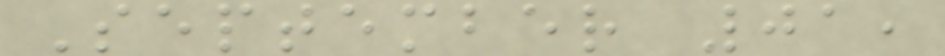September 01,
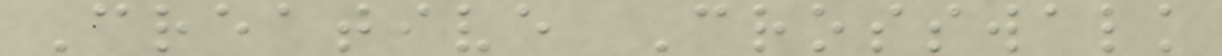Creative Crosswalk
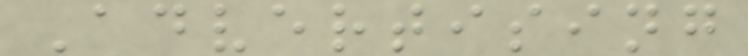Advertising
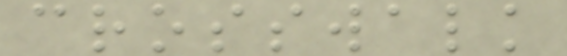crosswalk
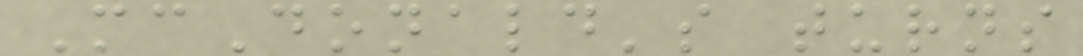McDonald's turns
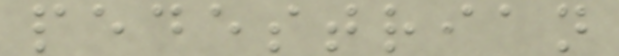pedestrian
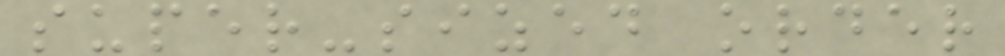super-sized order
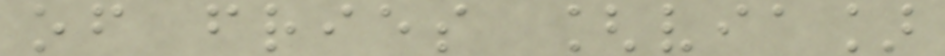of fries [via]
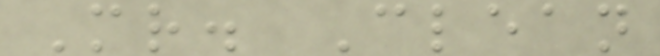Mr. Clean
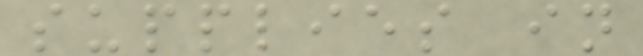supplies in
